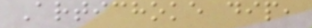Artichoke dip,
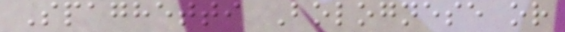Spaghetti Bolognese or
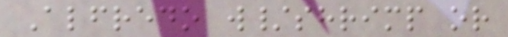Alfredo w/shrimp or
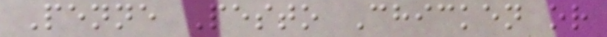Penne Pesto Chicken or
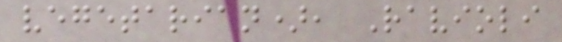vegetarian), Ravioli
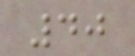40
